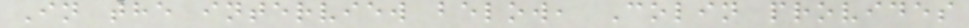In the interview below, Colin provides
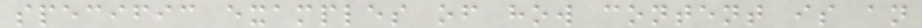specific examples of how content is an
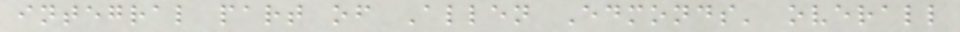integral part of Allen Edmonds' overall
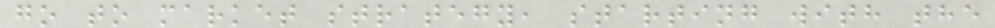go to market strategy, starting with the
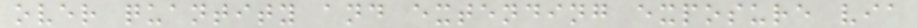over quantity and extending exposure via
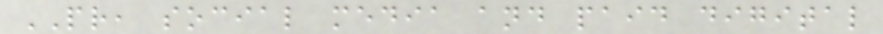PR, social media and paid digital
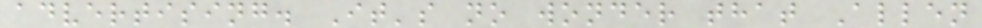advertising. It's no wonder that Allen
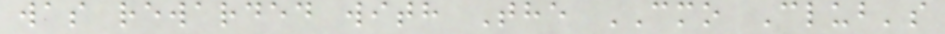was rewarded with The CMO Club's
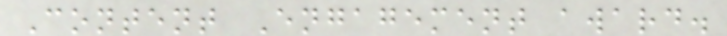Content Engagement award.
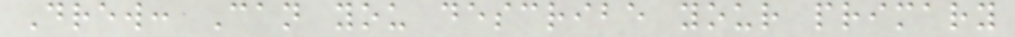Drew: Can you describe your primary
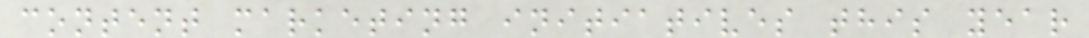content marketing initiatives this year
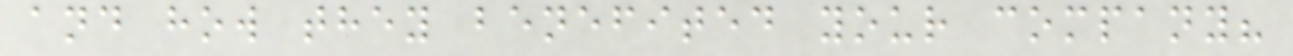and how they benefited your company?
